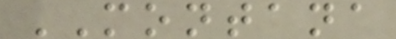MONTANA
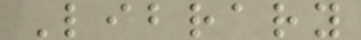Library
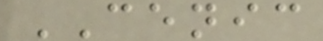CENIC
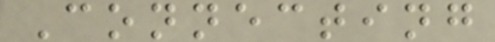Connecting
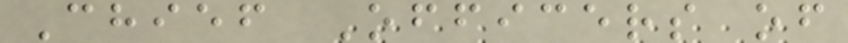Chief Officers of
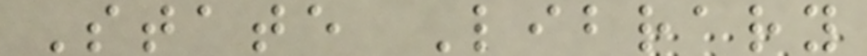State Library
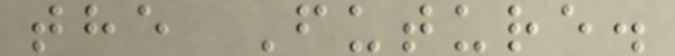the Future.
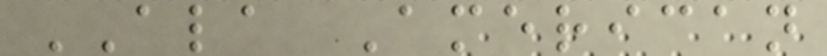ALA American
